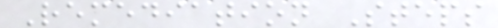Remediation Steps
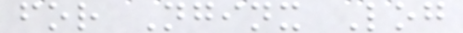for Nginx Log
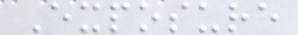Exposure
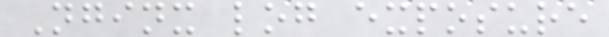Nginx log exposure
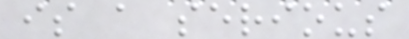is a serious
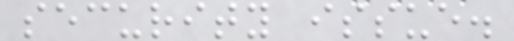security issue.
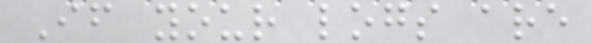If your logs are
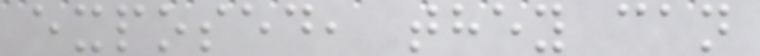exposed, they can
